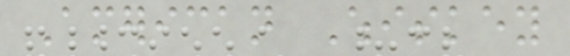American Whiskey
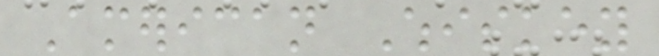American Whiskey
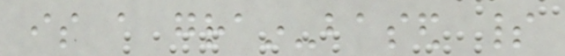is a grain-based spirit
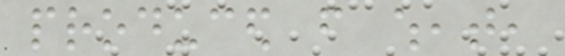produced from wheat,
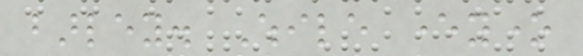barley. While everyone
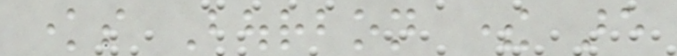knows Bourbon there are
